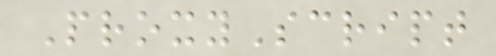ProxyScript
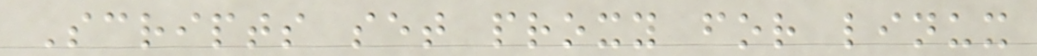Scripts set proxy for linux
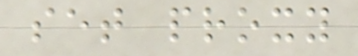set proxy
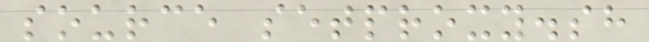source setproxy.sh
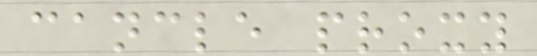cancle proxy
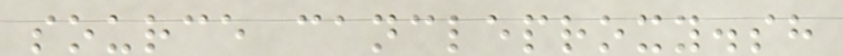source cancleproxy.sh
